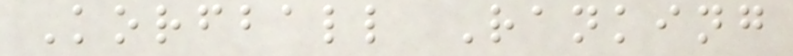Korfball Ranking
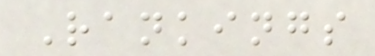Rankings
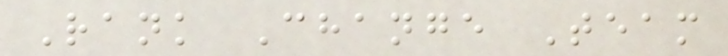Rank Change Team
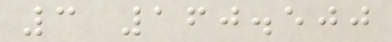3 160.500
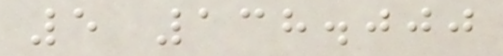5 138.000
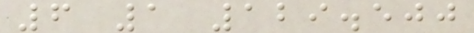6 1 129.500
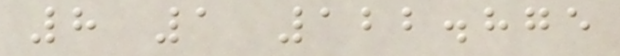8 1 122.875
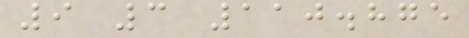9 3 110.875
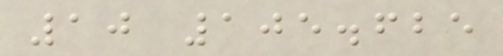10 105.625
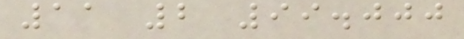11 2 99.000
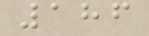186
